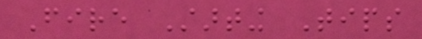Fire Starting Tips
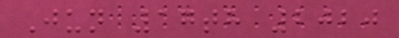Jun 17th 2020
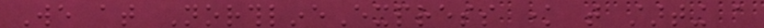We at NorthlineExpress know that starting a
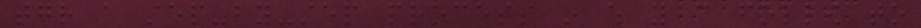together a step-by-step process in which you can follow to
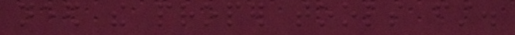need the proper tools first.
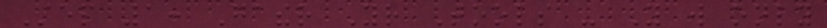Step 1: Gather Your Tools - You will only
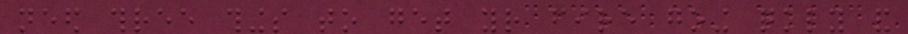need three things to get your fire going quickly and
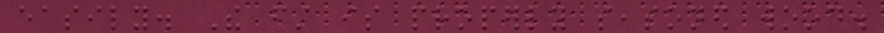easily. The first is properly seasoned wood.
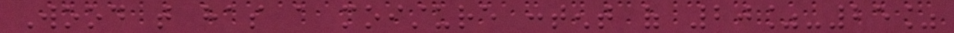Wood that has a moisture content of 20%-25%
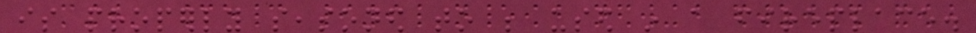is properly seasoned to be used in a fireplace.
